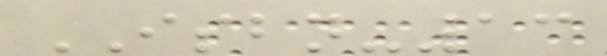ISBN-13
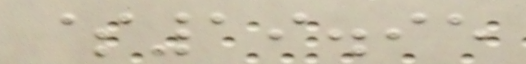$19.95
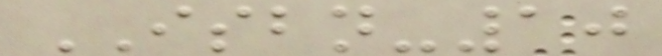ISBN-10
